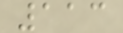113
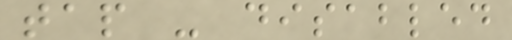tap - disabled
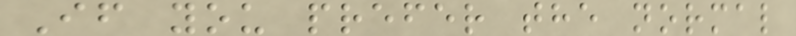If you prefer the normal
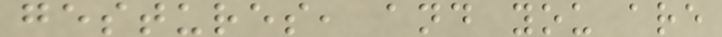gestures, and you are
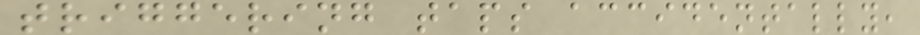triggering taps accidentally,
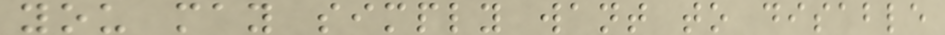you may simply want to disable
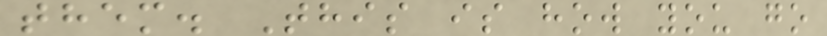them. This is how you go
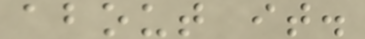about it.
